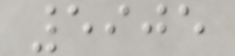5905
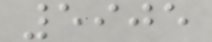5905
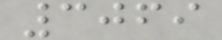3069
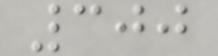300
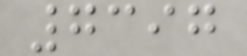7397
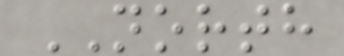NORTH
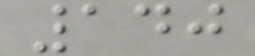140
